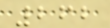262
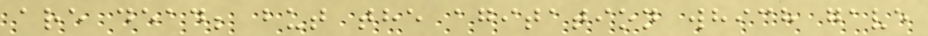are dead; but the agitation which gave
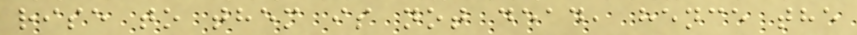rise to them is not dead, hence the
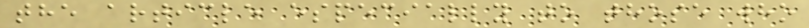the article especially to those who
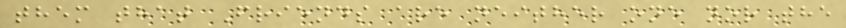them that Friends are neither one nor the
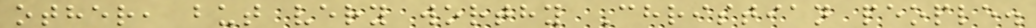other, but very worthy Christian people.
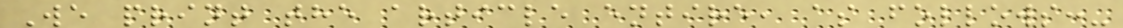We print the article entire, as follows:-
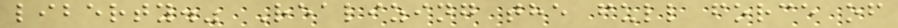liberty." Realizing the full force of
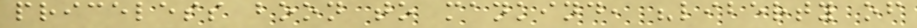priceless boon to mankind, "liberty of
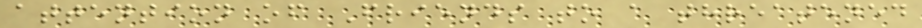attention of Friends to a threatened
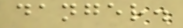danger.
